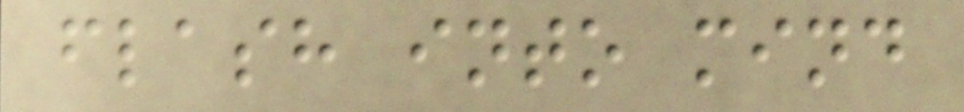flash into mind
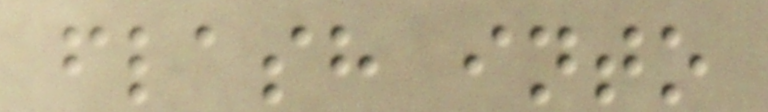flash into
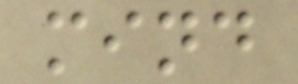mind
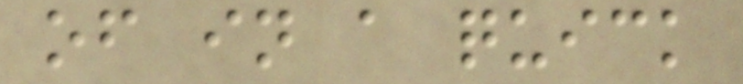of in a quick
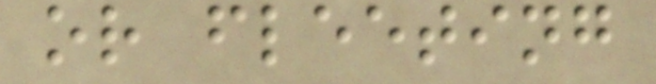or fleeting
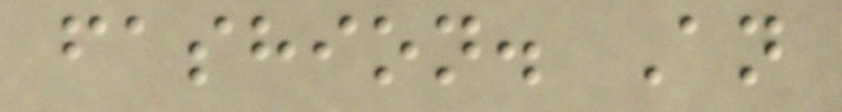fashion. An
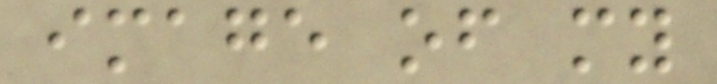image of my
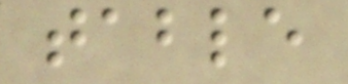table
